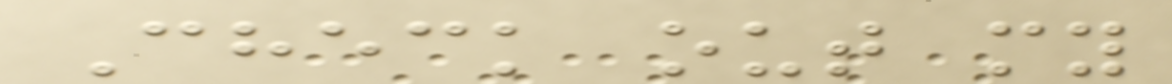Check out my
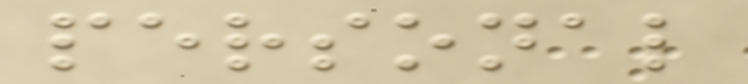personal
